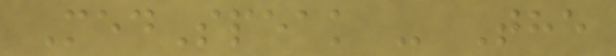MedSpeak - The
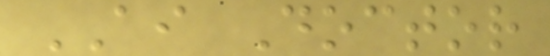AI Doctor
